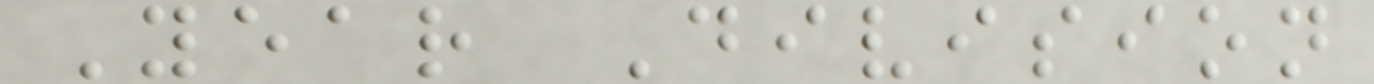Year Division
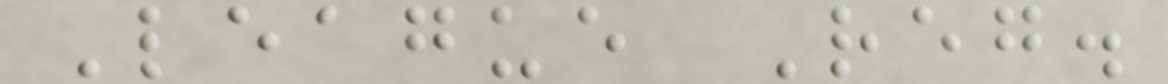League Reg.
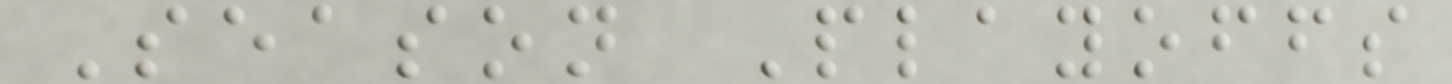Season Playoffs
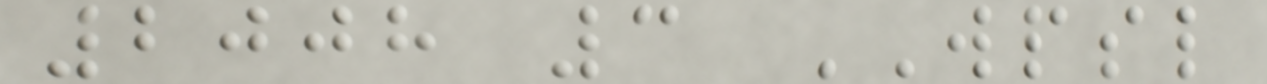2008 3 WPSL
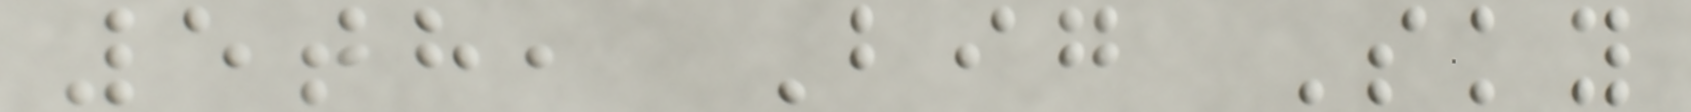5th, Big Sky
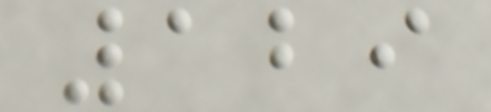129
